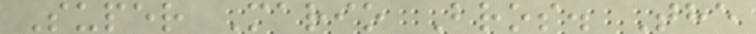Super Mario Bros. The
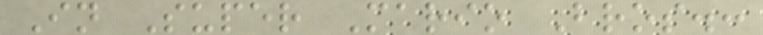In Super Mario Bros.:
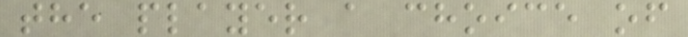the player a choice of
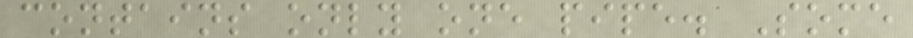contains only one pipe. Some
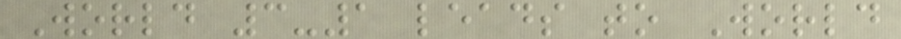World 3-1 leads to World
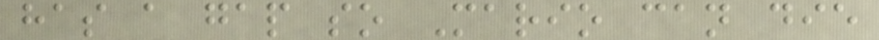has a gap so Mario can die
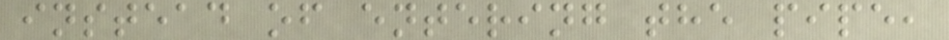instead of entering the pipe,
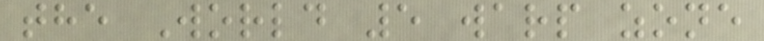the World 5 warp zone
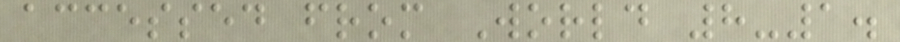accessed from World 8-1.
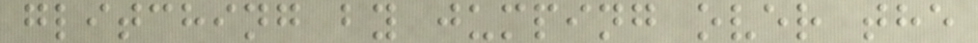glitching by jumping over the
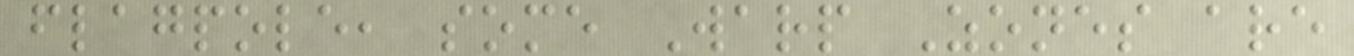flagpole, some Warp Zones are
